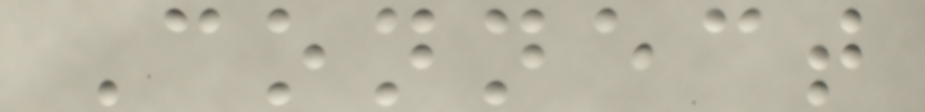Connect
